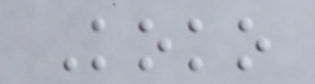Koko
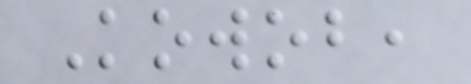Kowob,
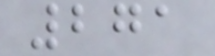271
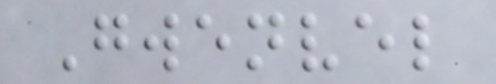Gwenvel
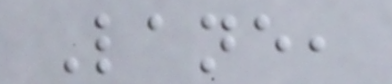Lane,
